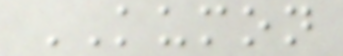KUMON
